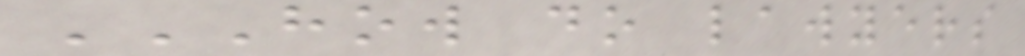HOW DO LAWYERS
